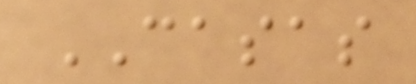CASAS
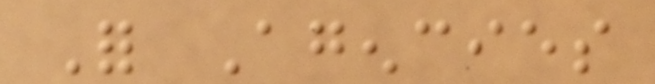For Agencies
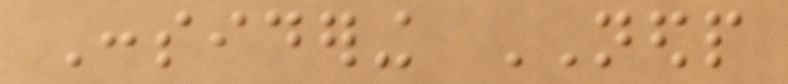Considering NEDP
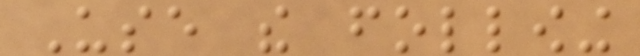Use the following
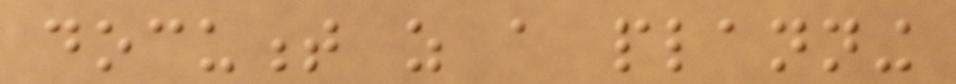document as a planning
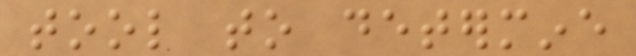tool to determine
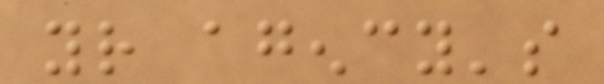your agency's
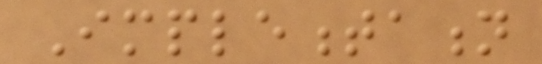Implementation
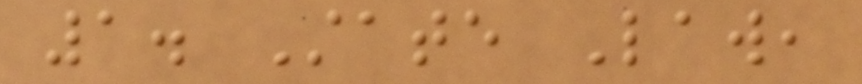1. State Law,
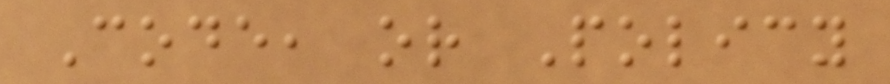Code, or Policy
